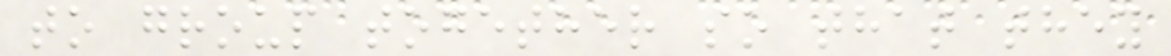to group together so that they
